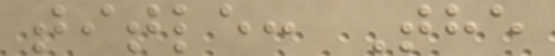title: The
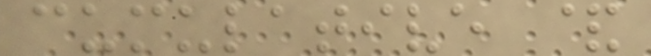cumulative &
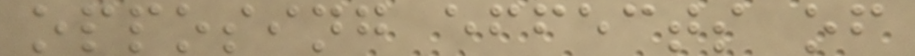opposing effects of
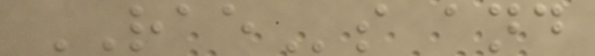RAEs and
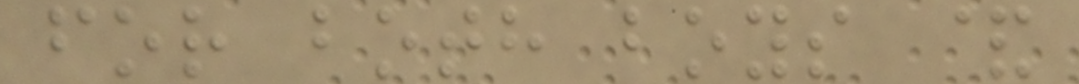for both boys &
